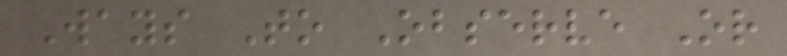Ways To Observe Or
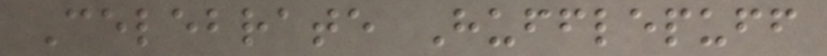Celebrate Hufflepuff
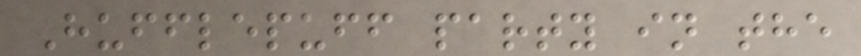Hufflepuff party in the
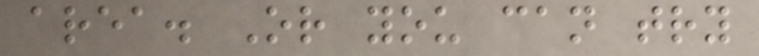area. Or you can try
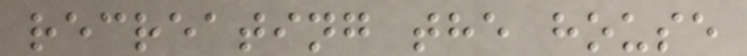recreating the house
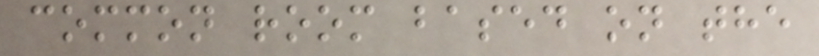common room based on the
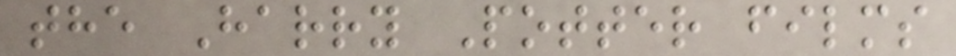the Harry Potter films
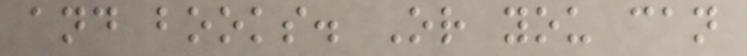and books. Or you can
